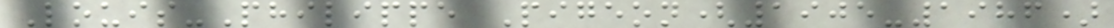Louis-Philippe Pigeon(1905-1986)
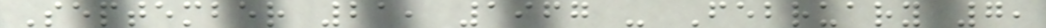September 21, 1967 - February 7,
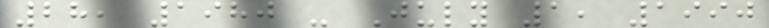28, 1980 - July 1, 1990
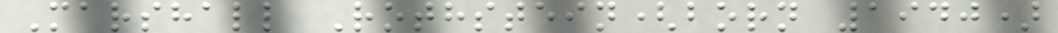Marshall Rothstein(born 1940)
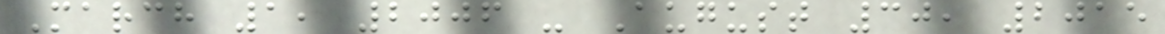March 1, 2006 - August 30, 2015
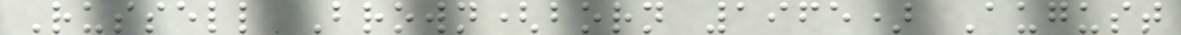Russell Brown(born 1965) August
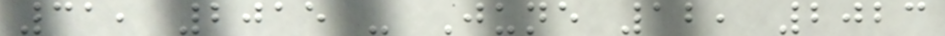31, 2015 - June 12, 2023
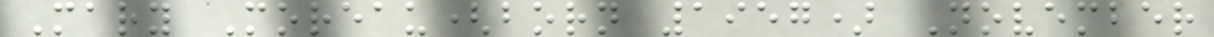Mary Moreau(born 1957) November
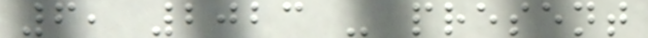6, 2023 - present
